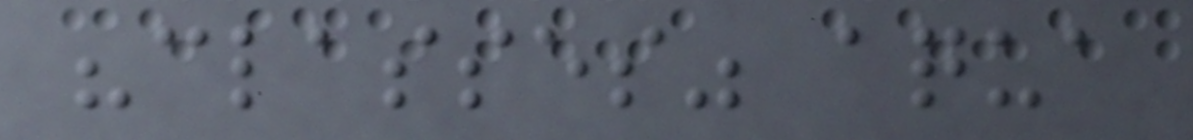"classes" aqua
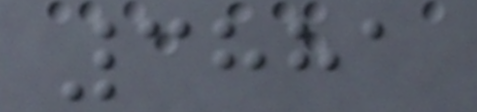3881
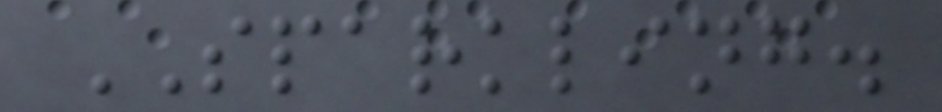SPARKLING.
